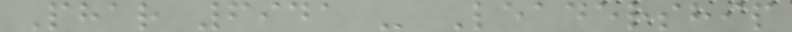Phar 6941 - Leadership
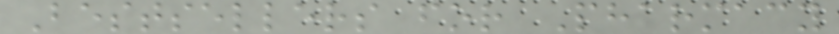Bestsellers for Pharmacy
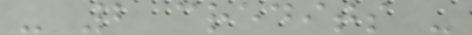- 2 credits -
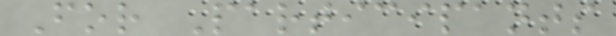For Participants
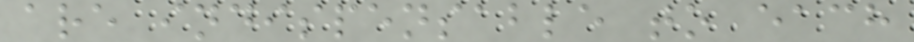are indispensable to each
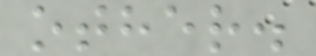other.
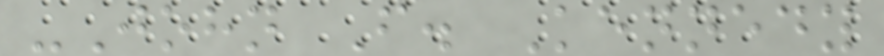-John F. Kennedy
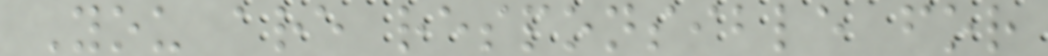You are responsible for
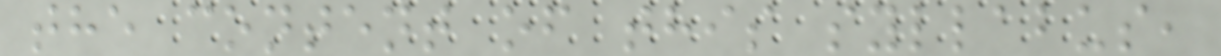the content of this syllabus,
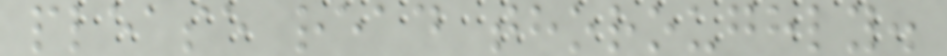please read thoroughly.
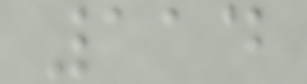114
